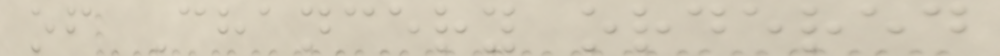of Chancery ordered
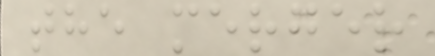the merger
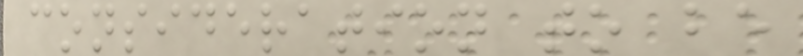consideration to be
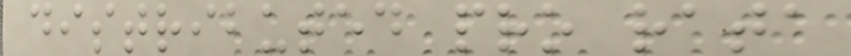distributed pro rata
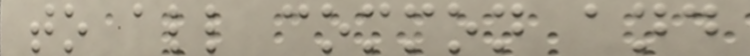to all common and
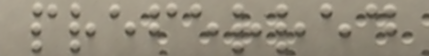preferred
